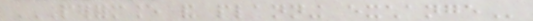PERFORMANCE AND PLANNING EXCHANGE
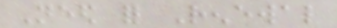Need for Renewal
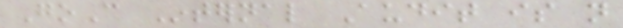GoC Internal Audit is not
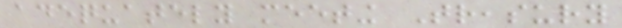adequately meeting Treasury
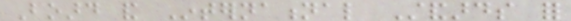Board and International Standards for
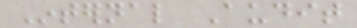Internal Audit
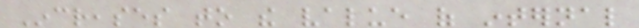Increases to the value of internal
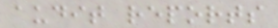audit reports
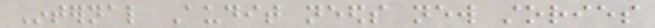Internal Audit needs new stories
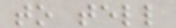to tell
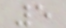5
